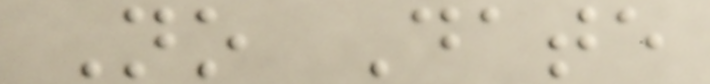No Date
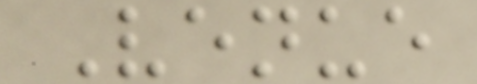Venue
